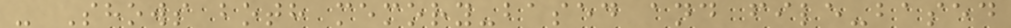- Shows both memory-based and file-based
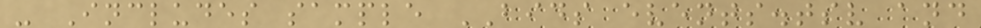- Includes sample BIDS events.tsv and
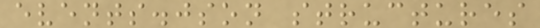events.json structures
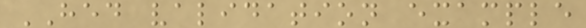HED validation example
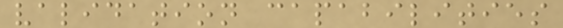validation capabilities
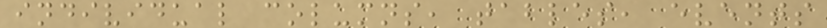individual columns, tables, events
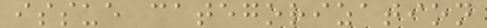issue categorization
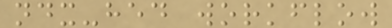ndx-hed workflow
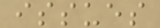issues
